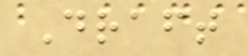Draft
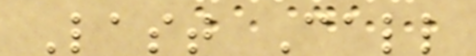Last Call
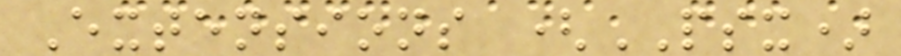Extensions (PSX)
